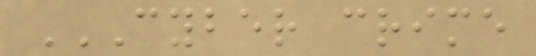CYBER CRIME
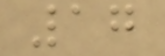17
